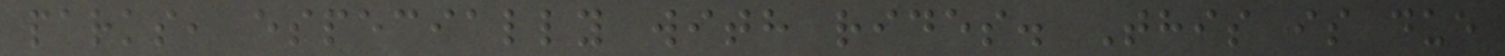parks, especially with rides. This is due
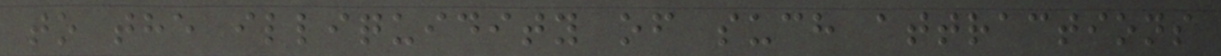to the illiquidity of such attractions
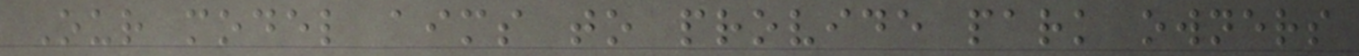Our model aims to provide park owners
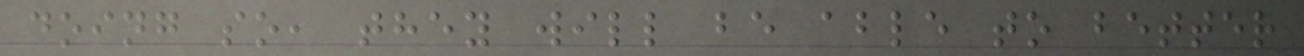doing so, they will be able to better
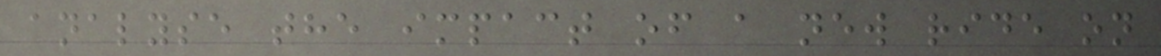analyse the impact of a new ride on
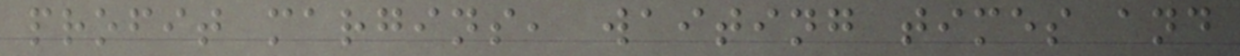profit margins, waiting times and
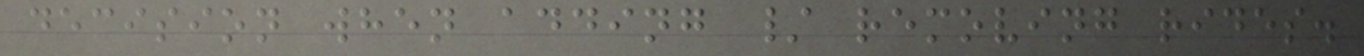decision when adding / removing rides.
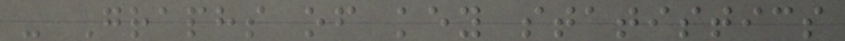- Graphs of key statistics
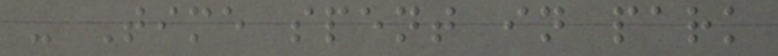- Time spent in park
